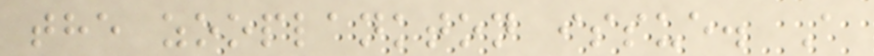the zooplankton issue. A
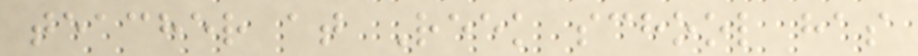teacher at Reek school has
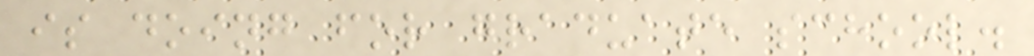is doing for graduate school.
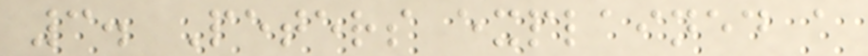3. Peters explained a
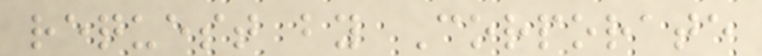request by Corporate
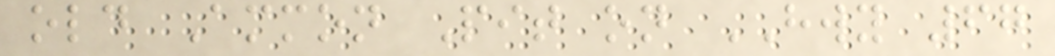old Ammon Pit on HWY 67
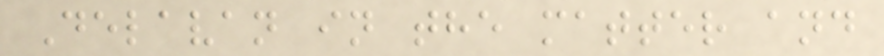Delavan in the matter and
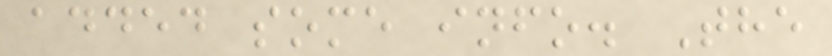added some info. The
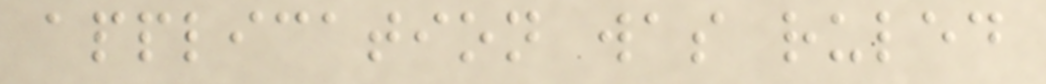application was ruled
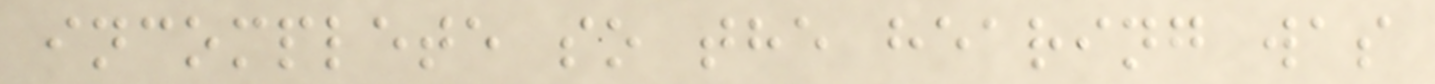incomplete so the hearing was
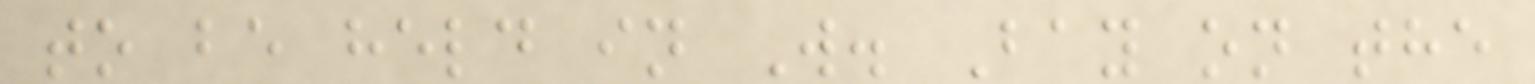to be held in W. Bay on the
